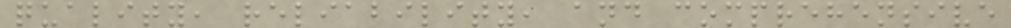quality, reliability, and comprehensive
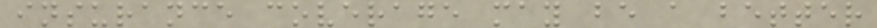insurance coverage may be a better
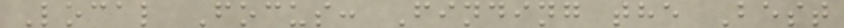Local Focus: Finding the Best
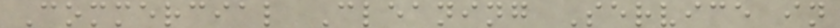Commercial Cleaning Service in
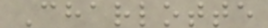Charlotte
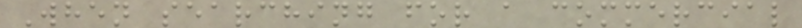When searching for a commercial
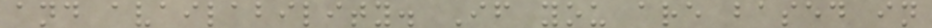and availability. If you are based in
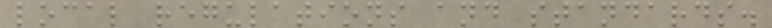local regulations and standards.
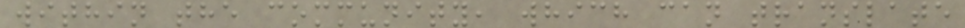within the community, which can translate
